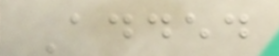Added
